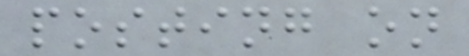posting on
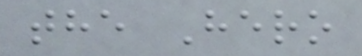the Hero
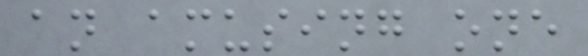an amusing one
